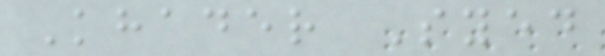Khader Syed
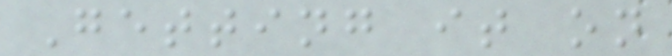Getting it on
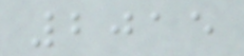2015
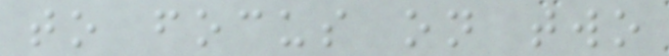to focus on two
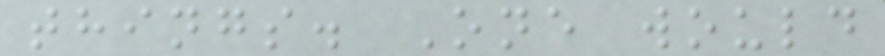things. One would
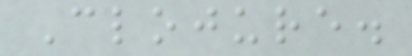Clojure.
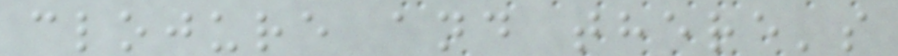clojure and there's
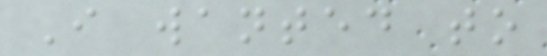I wanted to
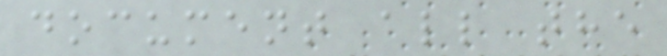document all the
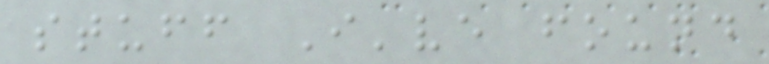stuff I've found
